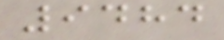9484
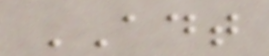ADT
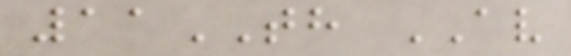11TH AV
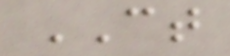CT
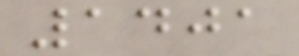1401
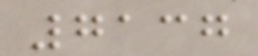7137
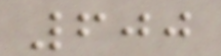600
